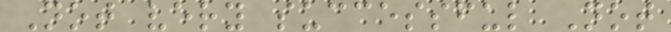Not very successful Not
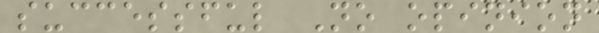successful No opinion
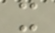x
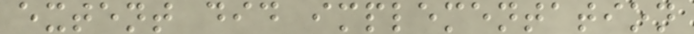extent did implementation
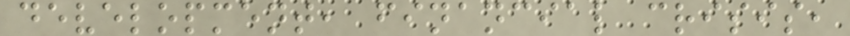development, financial crisis,
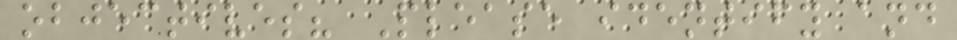objectives? Please identify and
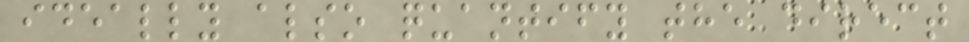ideally also quantify the direct
